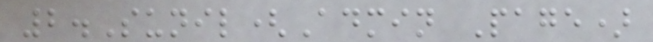2.Sunil(Admin Page)
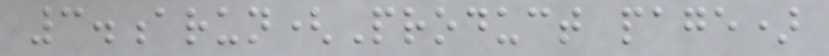3.arun(Product page)
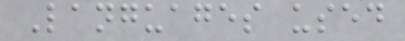Languages used
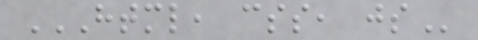HTML, CSS, JS
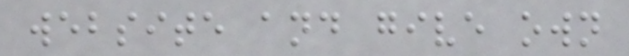website and give own
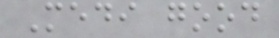Medi good
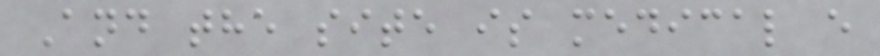And the site is medical e
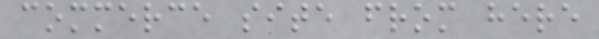commerce site from here
